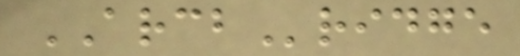ARCBridge
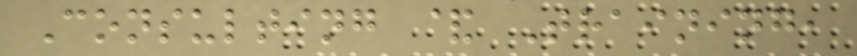Consulting & Training,
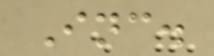Inc.
